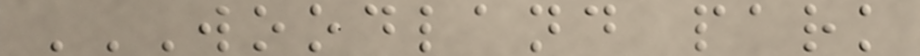WOODLAND PARK
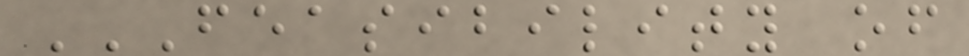FEASIBILITY OF
